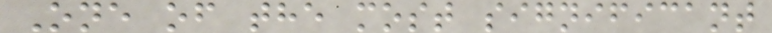One of the most significant
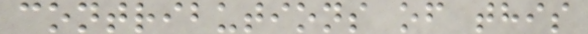contributions of this
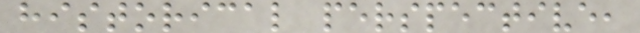historical perspective,
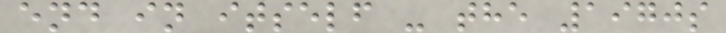end in itself - the 1970s
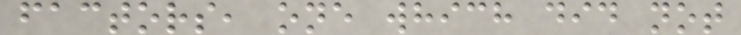factors, one which did not
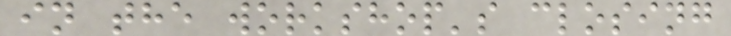in the workshop's closing
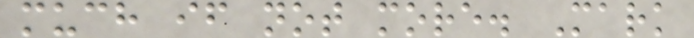much if not more. Mark
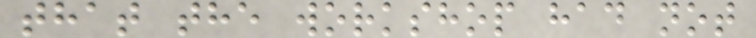that the workshop had not
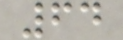64
